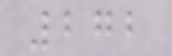272
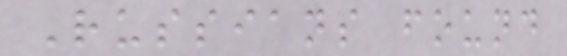Russians found
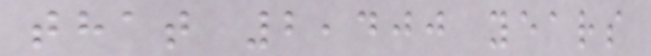that 2,400 years
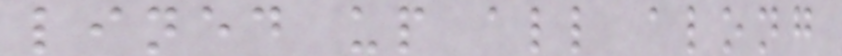lined up all along
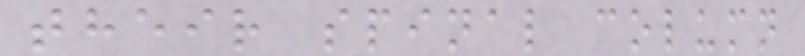their spinal column
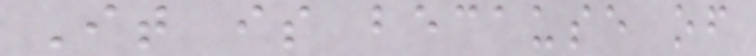It is because of
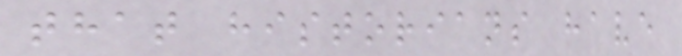that historians have
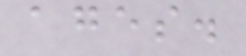ages.
